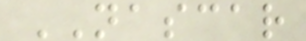NASCAR
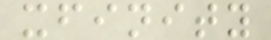xfinity
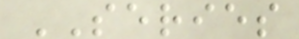SERIES
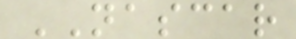NASCAR
